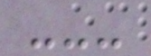---
